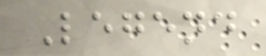Legend
